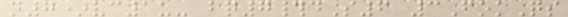n7*vc1u- bq7#dS6 3FokQs
